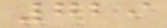729
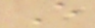E
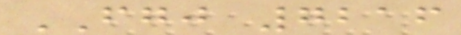FGJ 7216
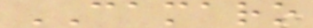CAMARO
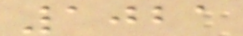1021
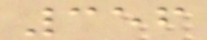356
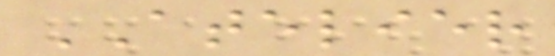ATELIER
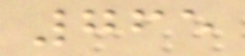765
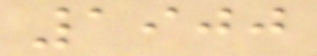1900
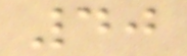40
